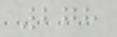278
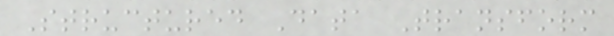Structured Data Transform
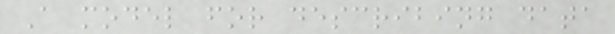A model for describing data
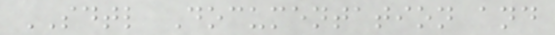SDTL Documentation and
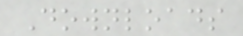Downloads
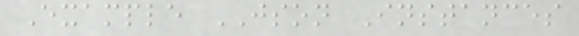Example JSON Instances
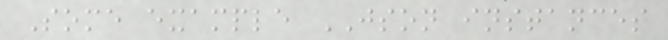Some example JSON instances
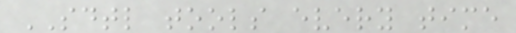SDTL tools every time
